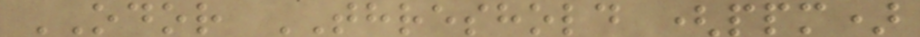ODOR THRESHOLD (ppm)
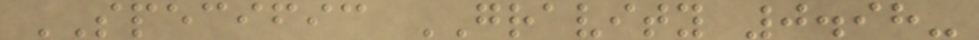SPECIFIC GRAVITY 0.98-
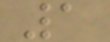1
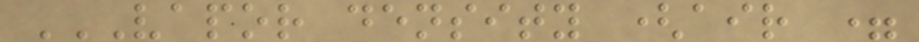VAPOR DENSITY (AIR =
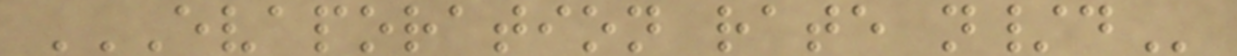EVAPORATION RATE N/D
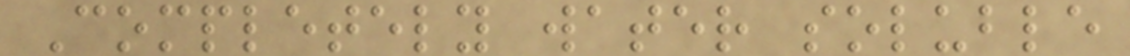Completely water soluble
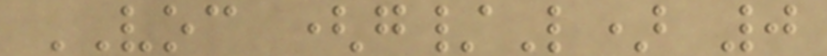VOC (g/L) 0
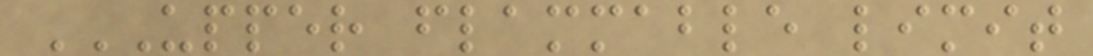UPPER FLAMMABLE LIMIT
